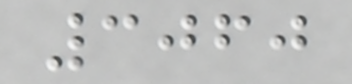3060
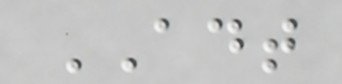ADT
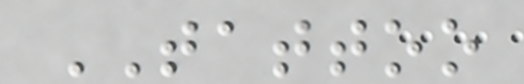TATTOO
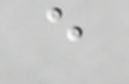e
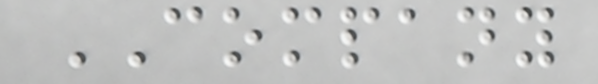COMPANY
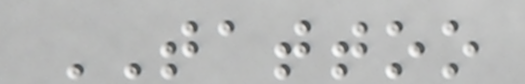TATTOO
